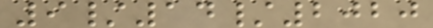9/14/2020
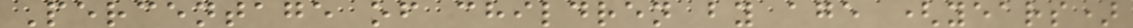Percentage of children by age (years)
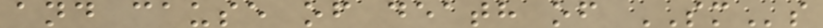and cause of death of SMs
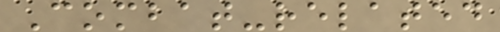Combat-related
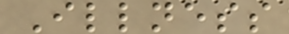Illness
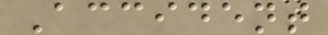Accident
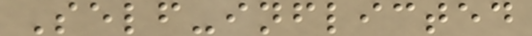Self-inflicted
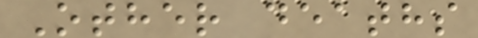Other deaths
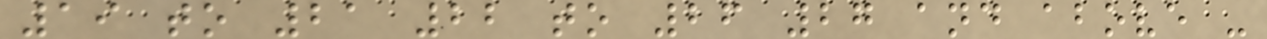19 to 21 22 to 26 27 and above -
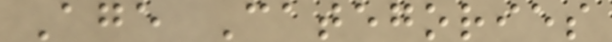Age Categories
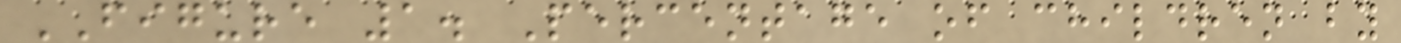FIGURE 1. Percentage of children by
